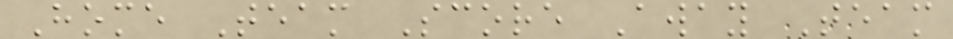Home Team Score Away Team
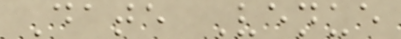Date Venue
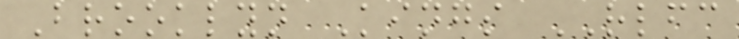Brooklyn Kings RLFC
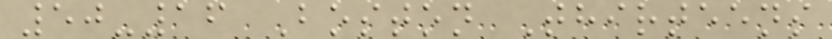50-16 Boston Thirteens
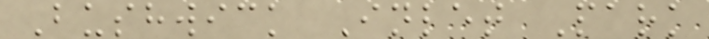Bushwick Inlet Park
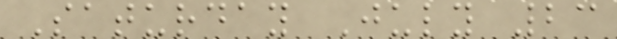Saturday July 23
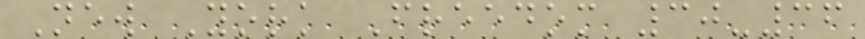New York Freedom 30-36
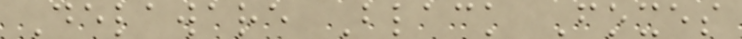Delaware Black Foxes
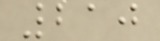210
